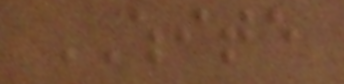WHITE
